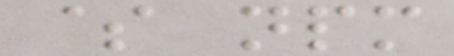$ npm
